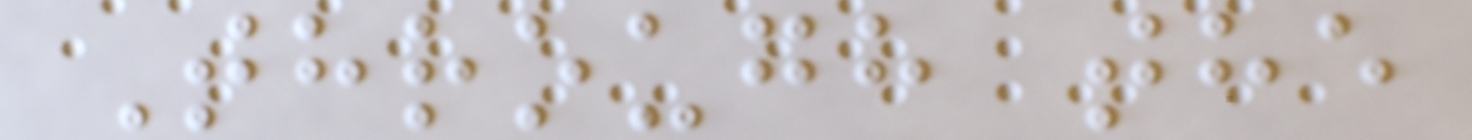Through the
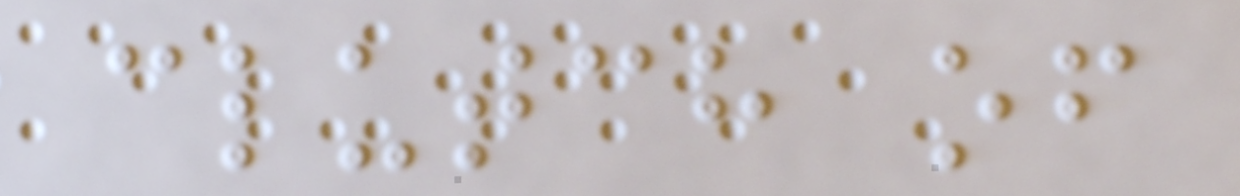clutch of
